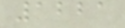1221
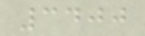3400
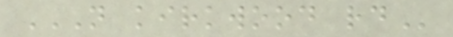N KIRKWOOD RD
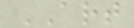ART
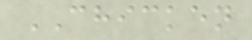CHICKEN
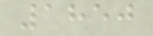1850
